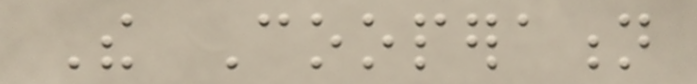The Cooperation
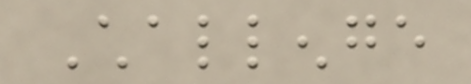Challenge
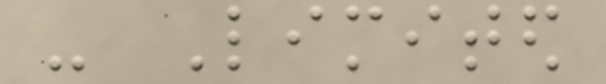- Limited
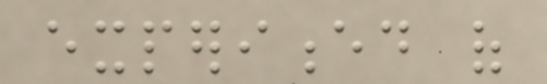experienced of
